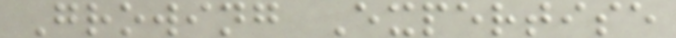Growing Expertise
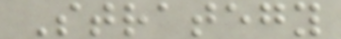Strategy
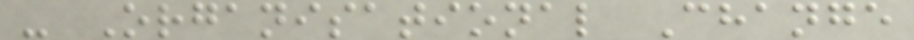- Organisational Change
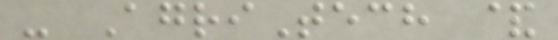- AgriTech &
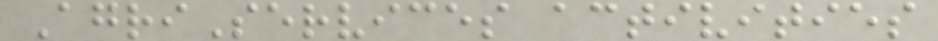AgriServices activities
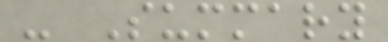- Summary
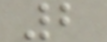2
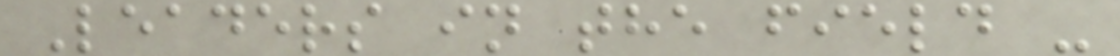Leaders in the field -
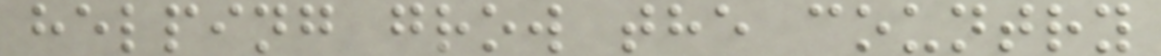helping grow the country
